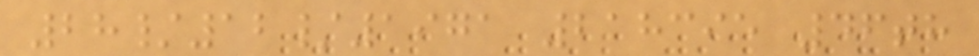28/12/1971 218395 46th
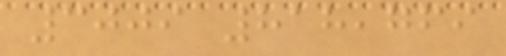3009 818,769
